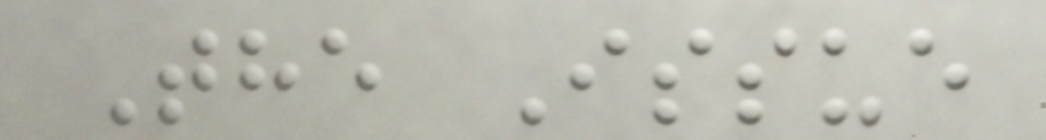The Issue
